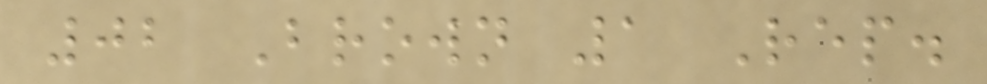02 Brown 1 Rep.
